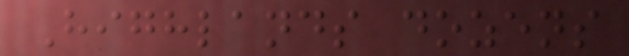Highlands dozens
